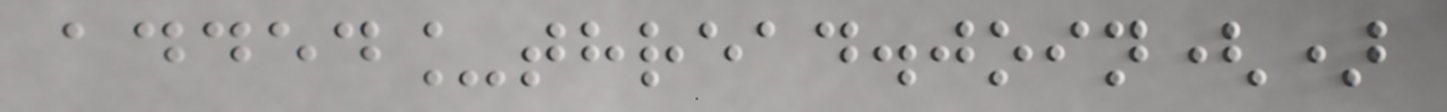added_thread.join()
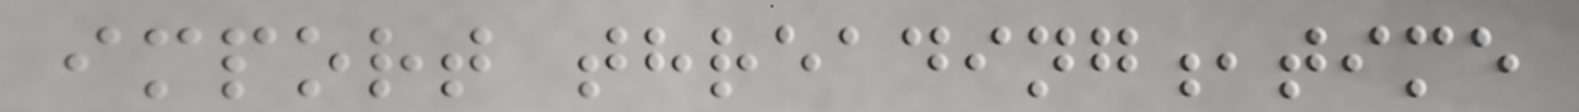import threading,time
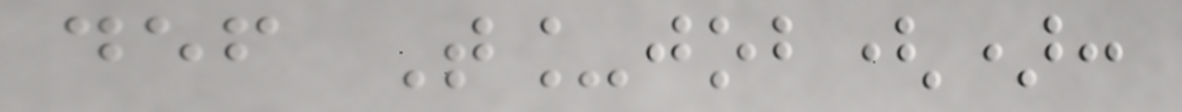def T_job():
